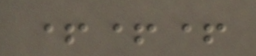+++
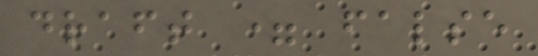draft = false
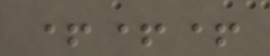+++
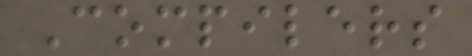Compilers
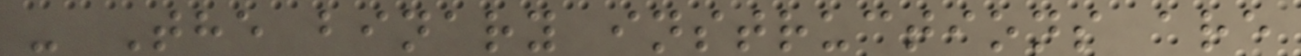- The binary instructions are
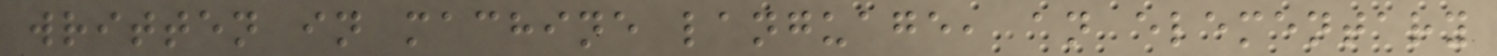written in machine language, an elementary
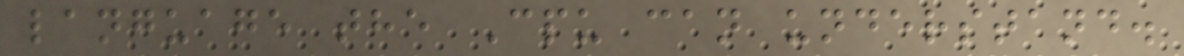language the Cpu can understand.
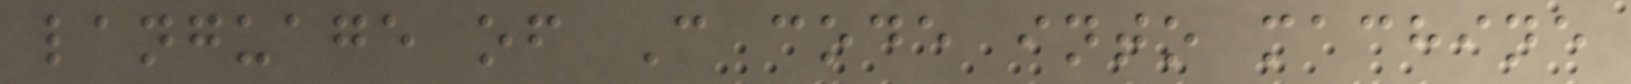language of C code into machine
